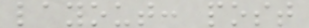layout: post
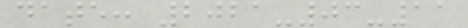date: 2021-03-11
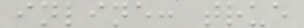inline: true
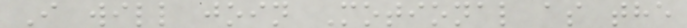I will join Motional as the
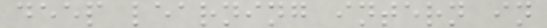deep learning intern in
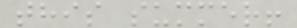this summer!
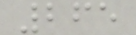265
